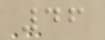46
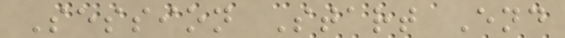Session Start End
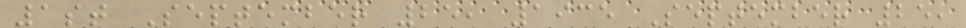1st September 25, 1935 September 25,
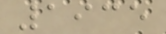1935
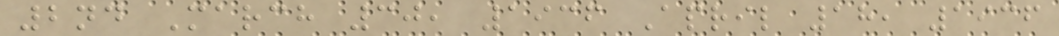2nd March 30, 1936 April 18, 1936
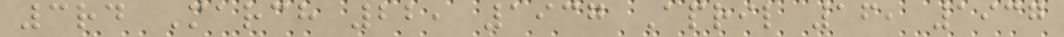3rd March 22, 1937 April 16, 1937
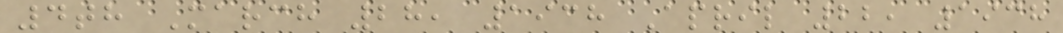4th March 28, 1938 April 22, 1938
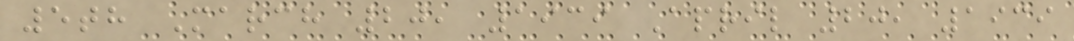5th March 20, 1939 April 20, 1939
